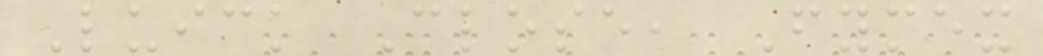Luick Close, Fymex
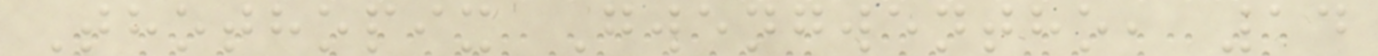Thothopix Gwengwentho, 14
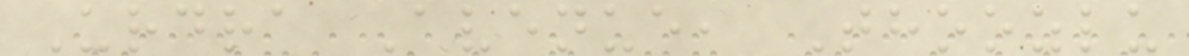Urdra Avenue, Thoozlu
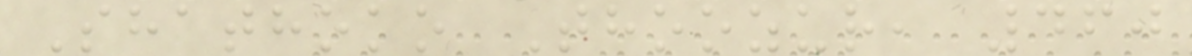Shathoko Thoozur, 460
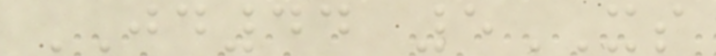JD44 5XS
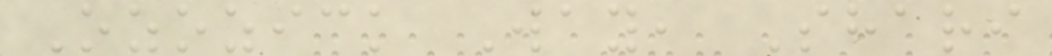Ozozick Way, Shari
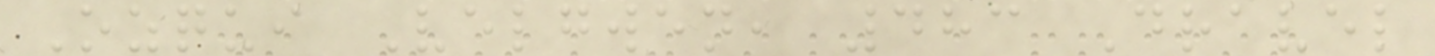Ozqui Velgwen, 483 Dravel
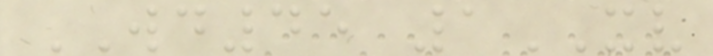WD45 1XV
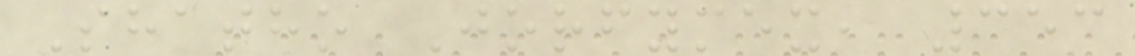Shatho Jorfymex, 353
